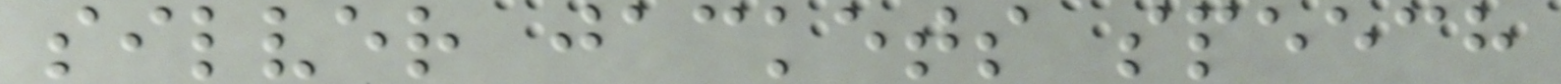silver jackets speech
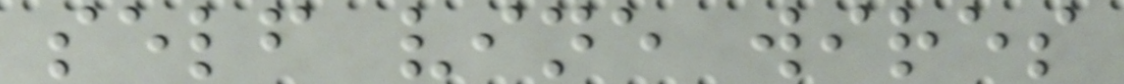self vine wires
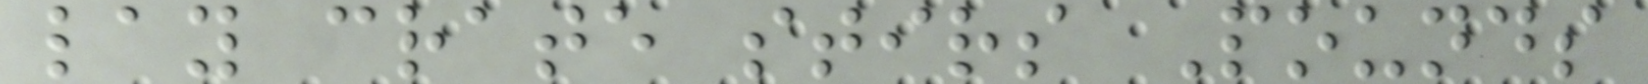lay crate stirs Pounds
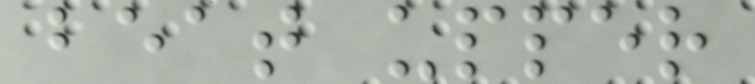beat upper
